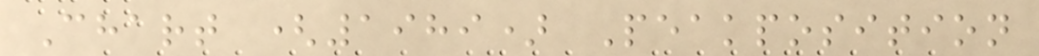Chart (1989) Peakposition
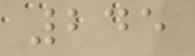245
